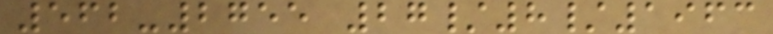562-2755 27/8/1963
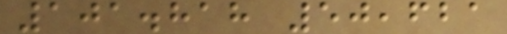101.818 50,621
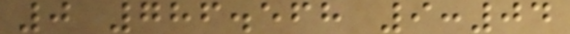0 786.568 9:04
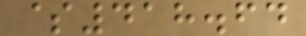$418.64
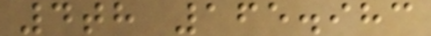4th 165.983
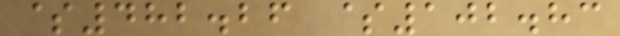$482.26 $102.83
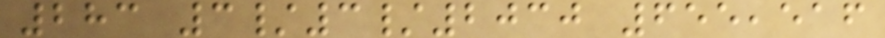283 3/3/2030 655,516
